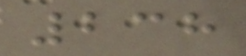238
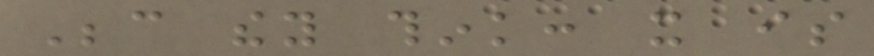Because they think: it is
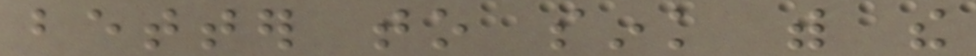better to sink with the
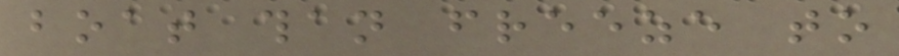boat than freeze to
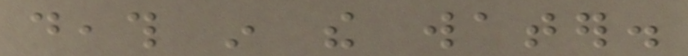death in the water.
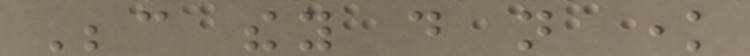Because they do not know
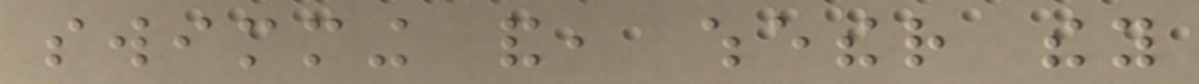swimming and, whether they
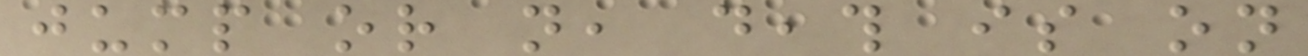jump or not, death is on
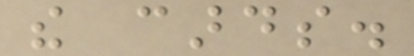the cards.
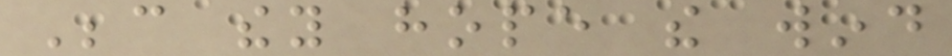Because they hope the wind
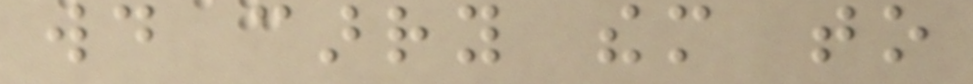would carry them to
